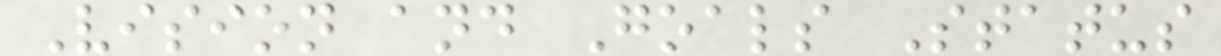Vision and Goals Status
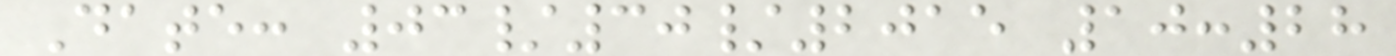Date: 03/30/2015 10:28
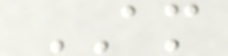AM
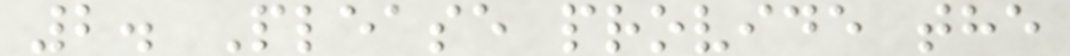2. Please provide the
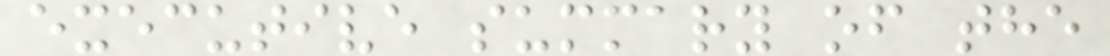executive summary of the
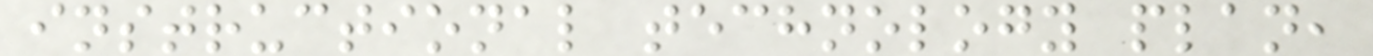instructional technology plan,
